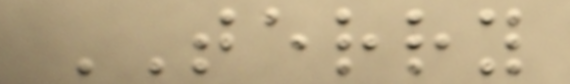TERRY
